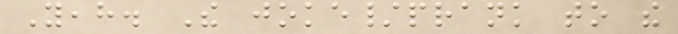Yeah. The joke/prank to the
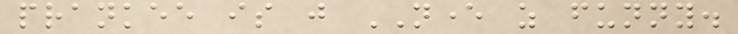prankee is just NEVER as funny.
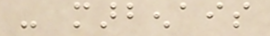- marbenais
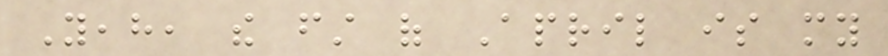Yeah, the first of April is my
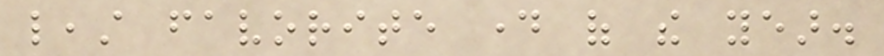least favorite day of the year.
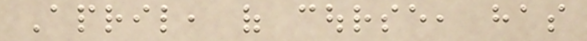April, of course, has
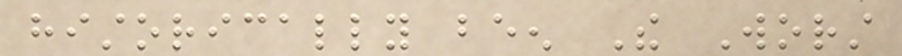historically been The Worst
